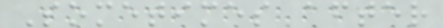Sometimes after
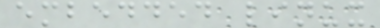embedded linux
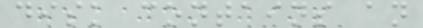disk contains an
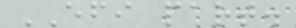EFI part.
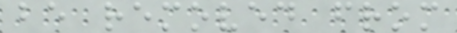be removed from
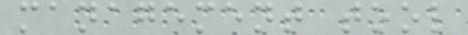management tool
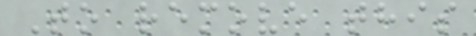To remove this
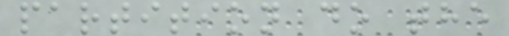partition do the
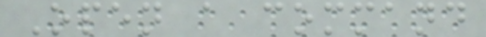Open a command
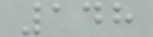148
